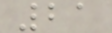21
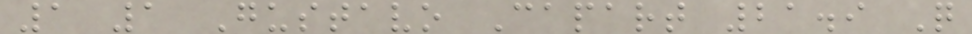1 1 Gustavo Capart 21.9 Q
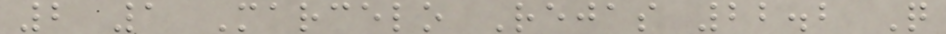2 1 Marcelo Rejas 22.2 Q
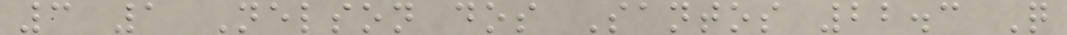3 1 Nelson dos Santos 22.3 Q
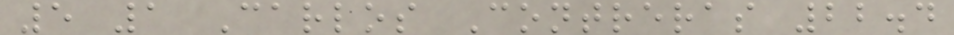5 1 Carlos Contreras 22.4
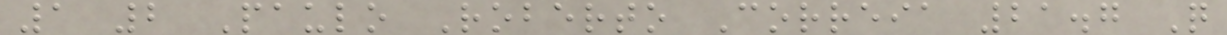1 2 Paulo Roberto Correia 21.7 Q
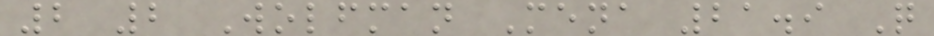2 2 Wolfman Mena 21.9 Q
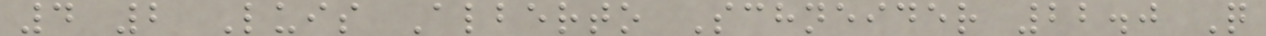4 2 Luis Alberto Schneider 22.0 Q
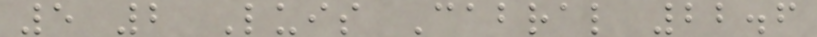5 2 Luis Cabral 22.6
